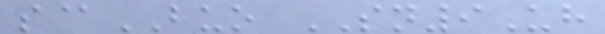s@BUO SN9Uh
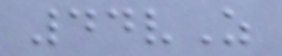44vZ
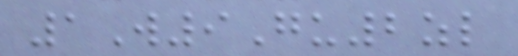1W9Gu2zl
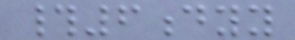#6dyy
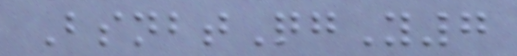BsnbtQgY7
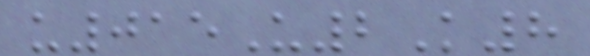u015U2K8
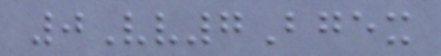0Vv7Bgex
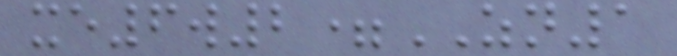xe6w2=ZN1
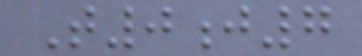T0j7
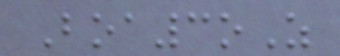Boa3oZ
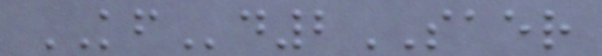KFd2SAER
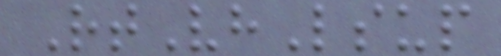RtVhLsup
